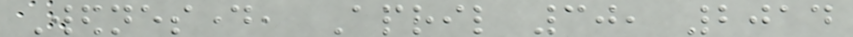Wednesday, April 30, 2014
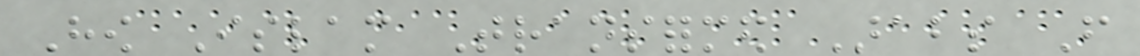How Islam Transformed Arabs From
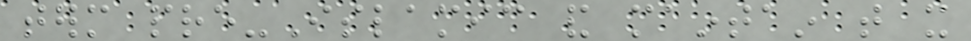term pre-Islamic and maintain that it
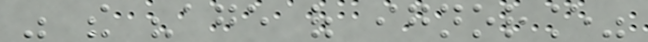was the "age of ignorance"
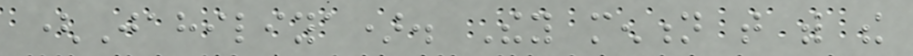(Jahiliya). They mention that with the
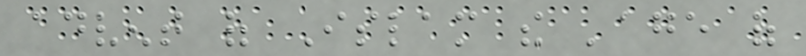advent of Islam the 'age of
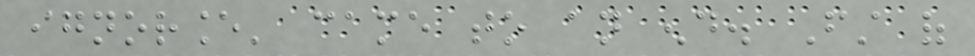ignorance' came to an end. First of
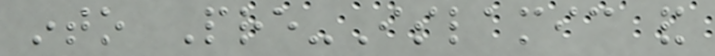into Pre-Islamic and
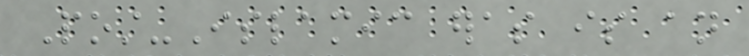Post-Islamic eras is an
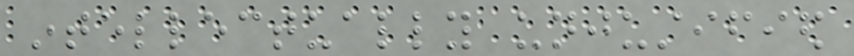intellectually unjustified
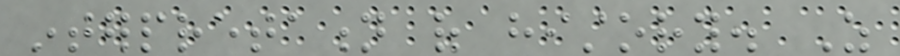interpretation of history. As
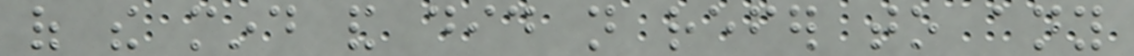of the mind and did not refer to any
